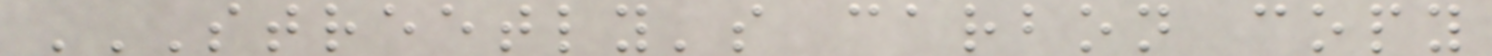STREETLY'S CARBON COPY
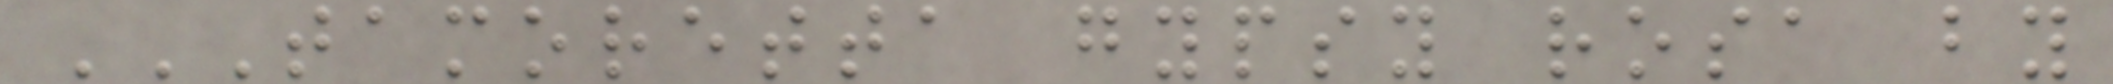TAMORETTA GYPSY ROSA BY
